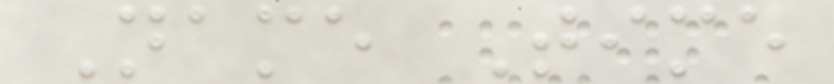Name Time
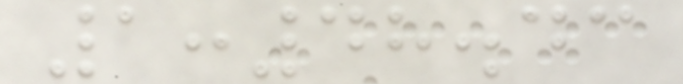1:48.43
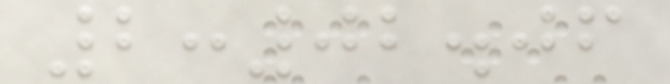2:02.06
